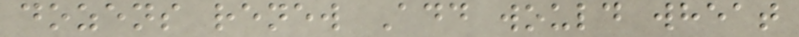dozens renew Add would wheat
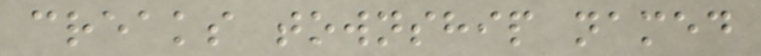creaks township named
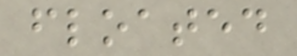floated
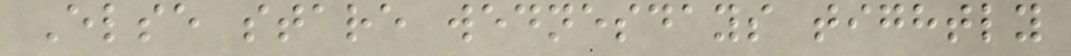Else stare wednesdays tightly
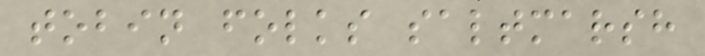tobin folks saltmarsh
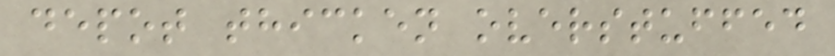depot thicken overstuffed
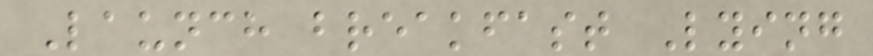Launch breakfast Lying
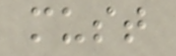must
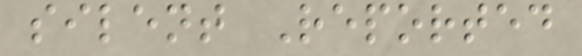silent Reported
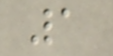1
